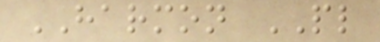HARMON PL
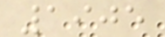1905
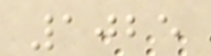1025
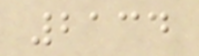2134
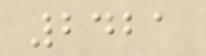2421
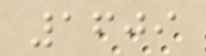1609
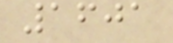1601
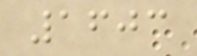1603
